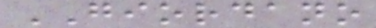GIORDANO
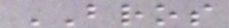BROS
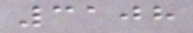3108
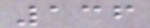136
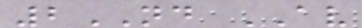2ND AV
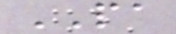PA
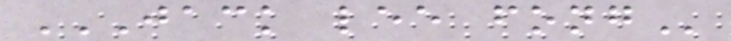JACK LEE FONG
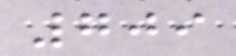709
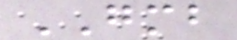GMB
